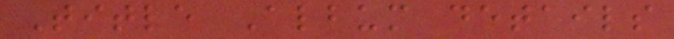Title Album details
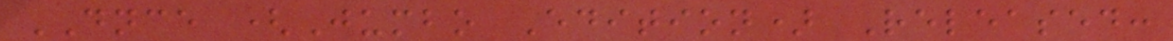DNCE (Jumbo Edition) Released:
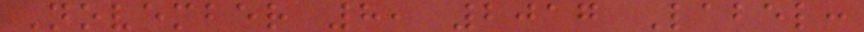November 8, 2017 Label:
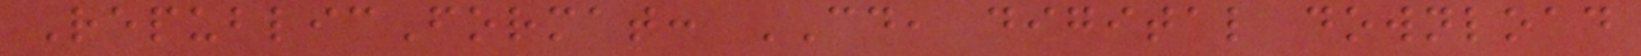RepublicFormat: CD, digital download
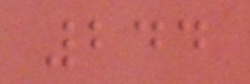244
